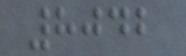8042
